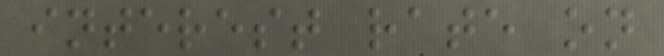interest rate on
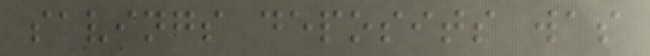savings deposits was
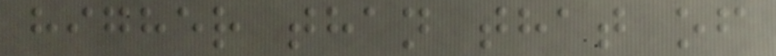higher than that of
